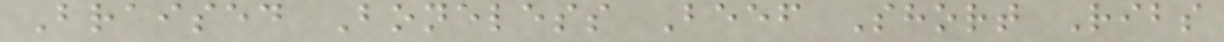Braised Boneless Beef Short Ribs
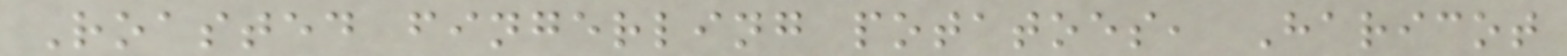Roasted fingerling potatoes, Haricot
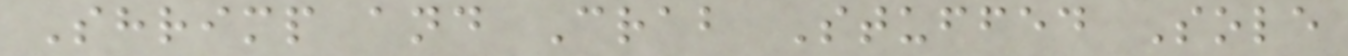Shrimp and Crab Stuffed Sole
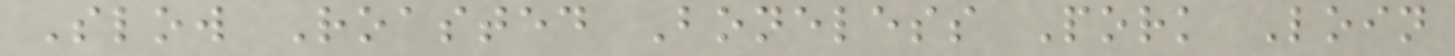Slow Roasted Boneless Pork Loin
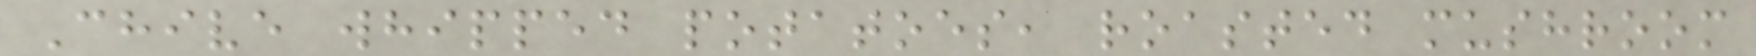Chive whipped potatoes, roasted mushroom
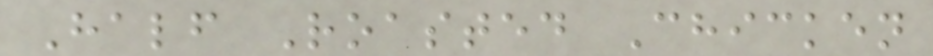Half Roasted Chicken
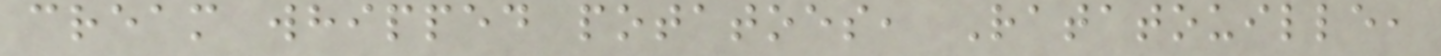cream whipped potatoes, Ratatouille,
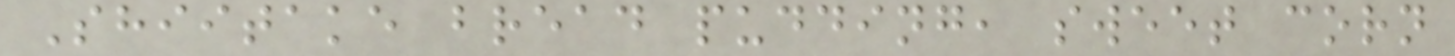Shiitake bread pudding, sweet corn
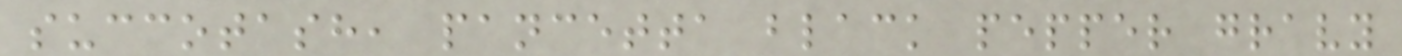succotash, pancetta black pepper gravy
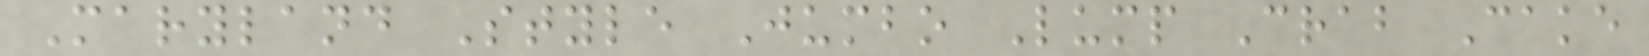Maryland Style Jumbo Lump Crab Cake
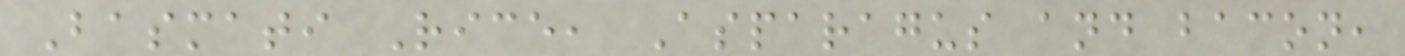Basmati Rice, Asparagus and bacon,
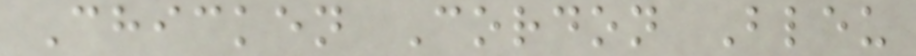Chicken Cordon Bleu
